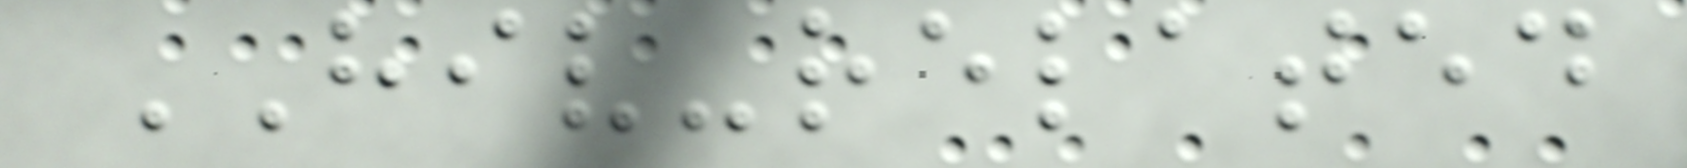HIV-related
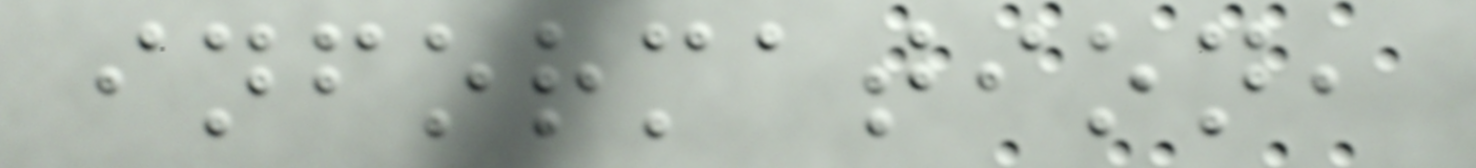information,
